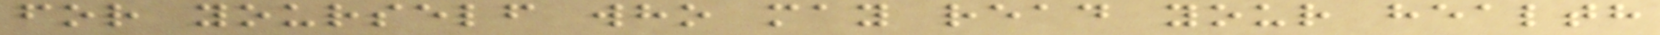for yourself who may read your health
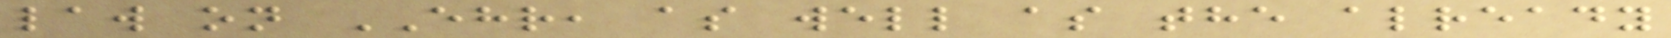law on EHR, as well as the already
